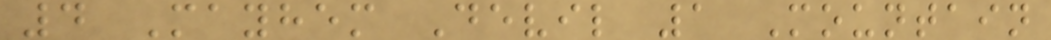4 Mayhem Devil 1 Mountain
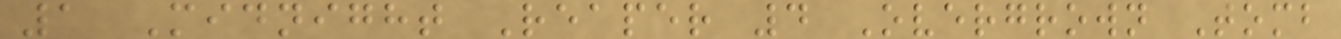1 Midnight Reaper 4 Overgrown Tomb
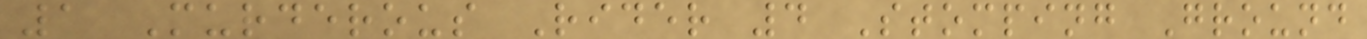1 Murderous Rider 4 Stomping Ground
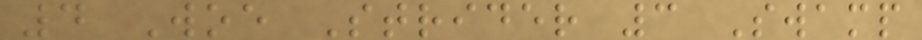4 Woe Strider 3 Swamp
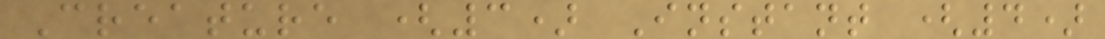Creature (3) Instant (4)
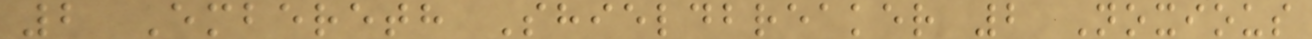2 Embereth Shieldbreaker 2 Noxious
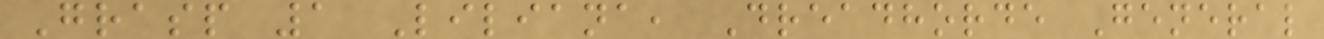Grasp 1 Liliana, Dreadhorde General
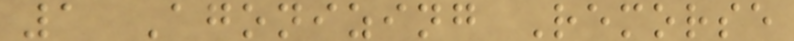1 Agonizing Remorse
